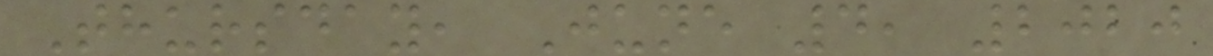Thursday, June 4, 2020
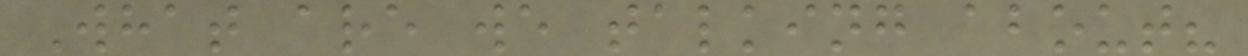What are we talking about?
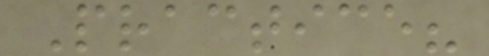Practice?
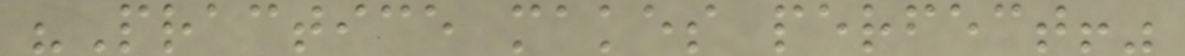"Practice makes perfect!"
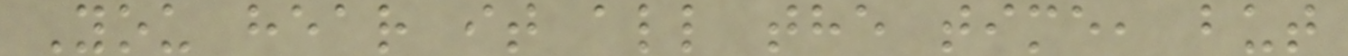You hear it all the time, but
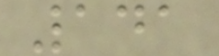141
